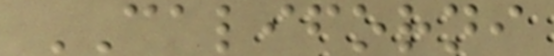CALIFORNI
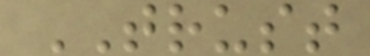TRUST
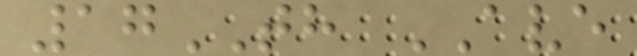17TH AVE
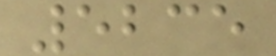5235
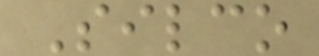Silco
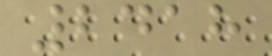2418
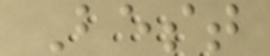Best
